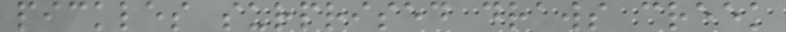pickles surprised draws creek
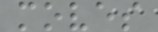moves
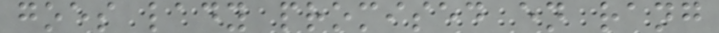goes lady promised en rang
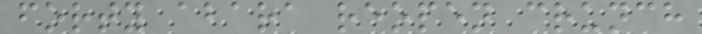forty abara reopen crunch
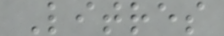Litres
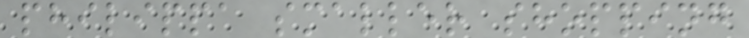philippa smaller shopping
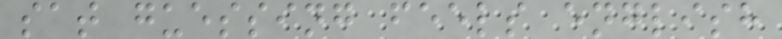sat guessing feels english
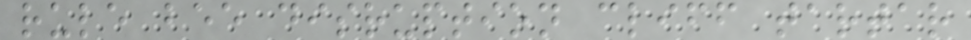rule bee disruption cliff tartar
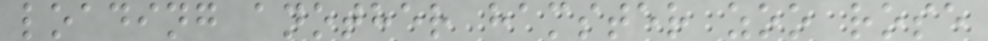loading another hamster zoo rose
